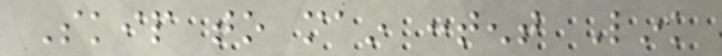Skip to main content Link
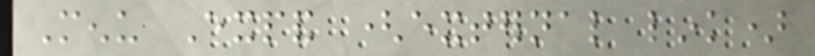Menu Expand (external link)
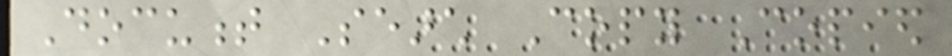Document Search Copy Copied
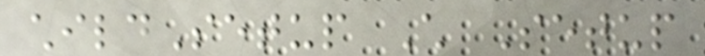childSetup Child Setup
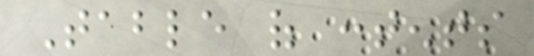Table of contents
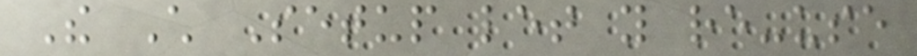The Child Setup let you re-use
